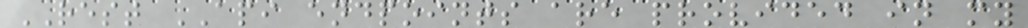REST API endpoints are provided in my
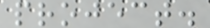project.
